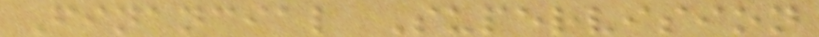Financial Supervision
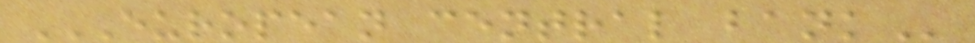EUROPEAN CENTRAL BANK
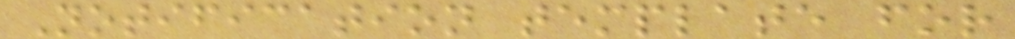Notification template for
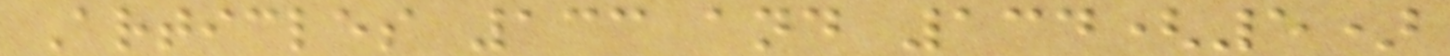Articles 133 and 134(5)
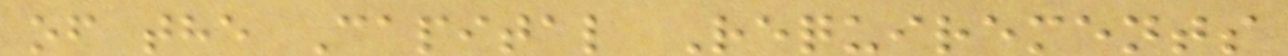of the Capital Requirements
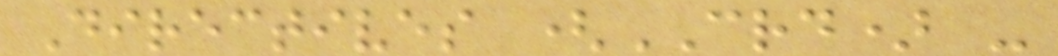Directives (CRD) -
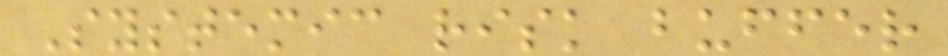Systemic risk buffer
